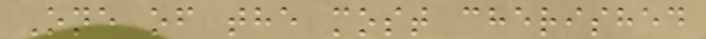One of the most cherished
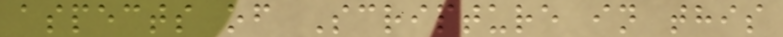aspects of Scripture in this
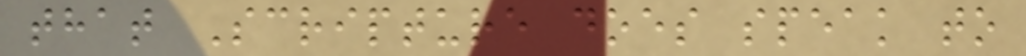that Scripture does speak to
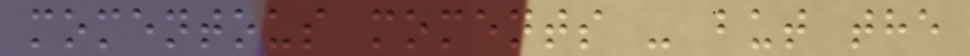momentous moments - but the
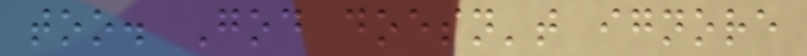too. God doesn't ignore
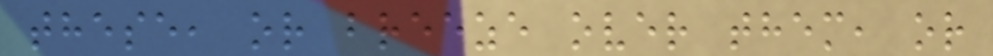these, or breeze over them, or
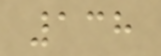138
